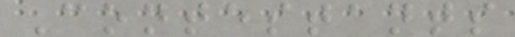Contestants
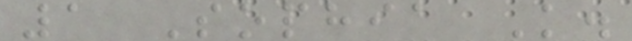1 Sophia K.
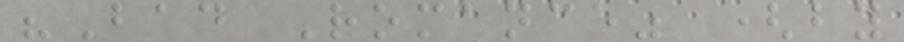"Bad Romance" (by
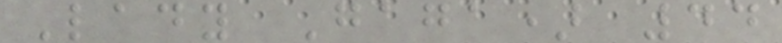Lady Gaga) 44
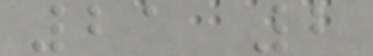21 2
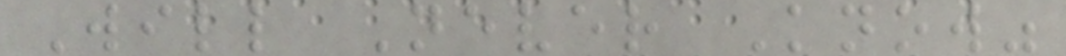Will Never Know"
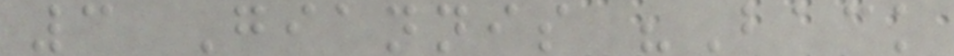3 Giannis "Back
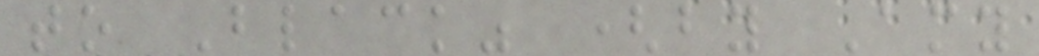to Black" (by Amy
